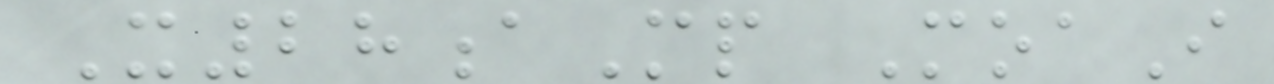X28aMp MoaI
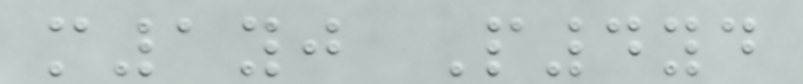m1yj P4yd
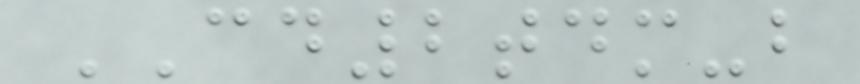CD2tdm-b
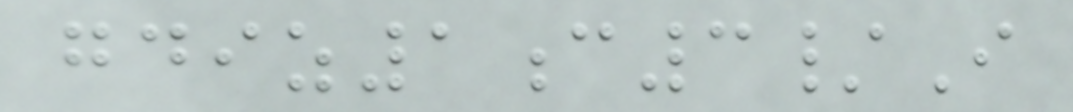gdiz1c3/I
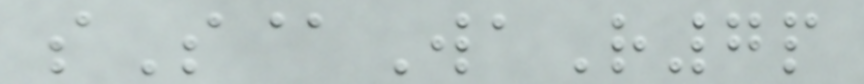sS@WaR7p
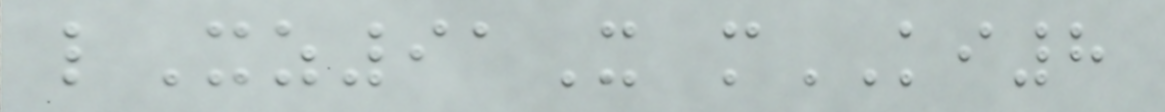lXz91X mKI8
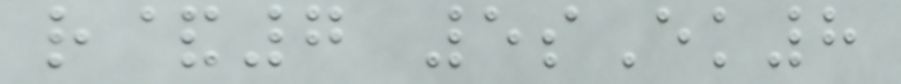r&7 5sEk8
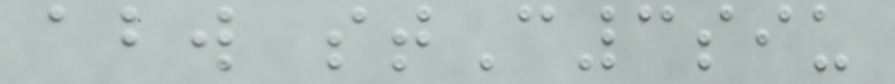abw stC3siu
